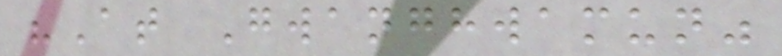"At Gwanghwamun"
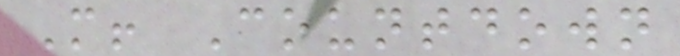M! Countdown
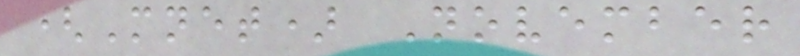(Mnet) November
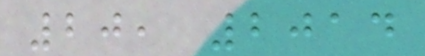20, 2014
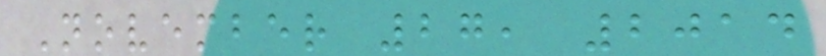November 27, 2014
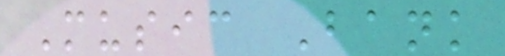Music Bank
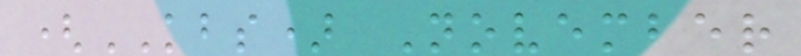(KBS) November
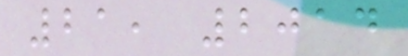21, 2014
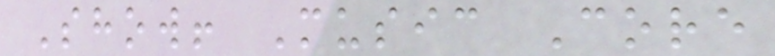Show! Music Core
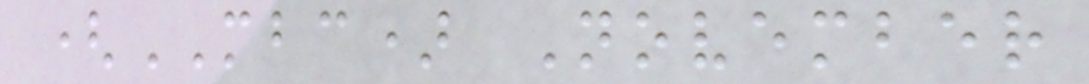(MBC) November
